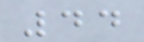44
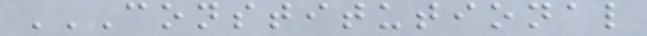CONSTITUTIONAL
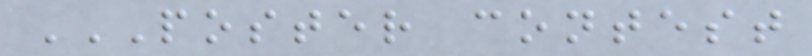POSTER CONTEST
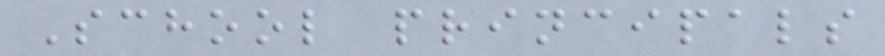School principals
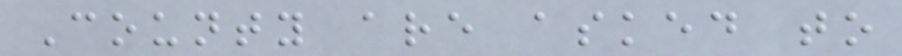County are asked to
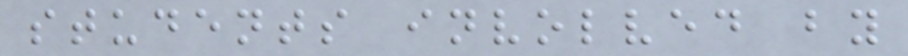students involved by
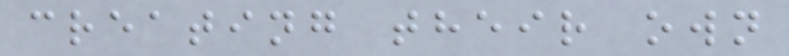creating their own
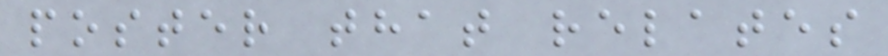poster that relates
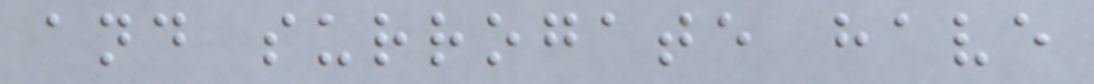and surrogate have
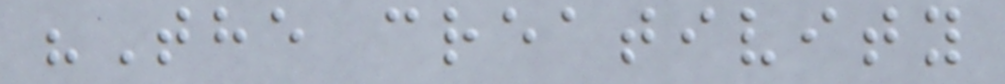"The creativity
